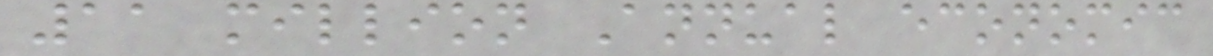11 million Annual economic
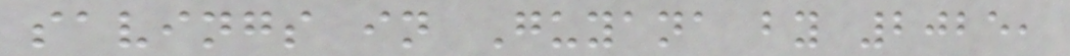savings in Guyana by 2025,
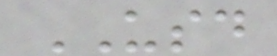USD
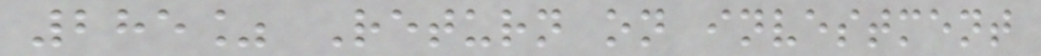285% Return on investment
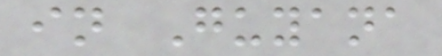in Guyana
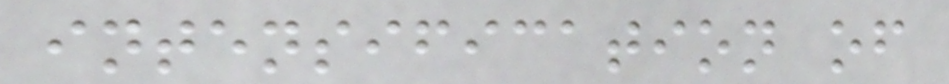intensification of
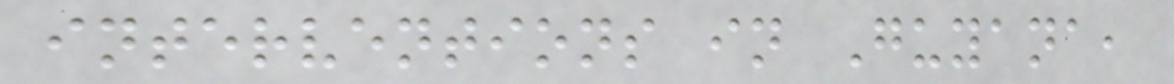interventions in Guyana,
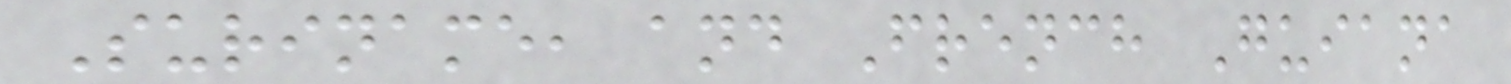Suriname, and French Guiana
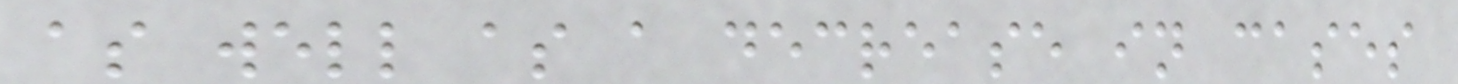as well as a decrease in cases
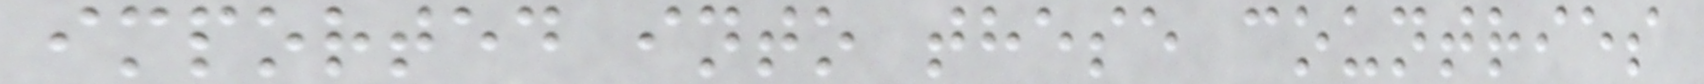imported into these countries
